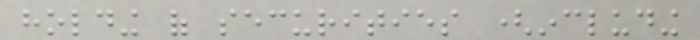holding of securities (including
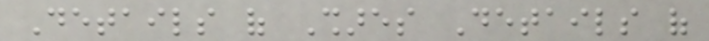Details of Shares Details of
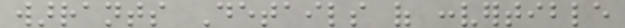warrants Details of convertible
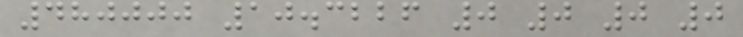480000 10.3226 0 0 0 0
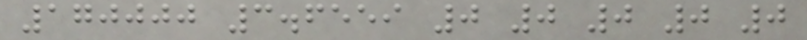170000 3.6559 0 0 0 0 0
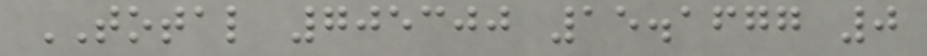TOTAL 705300 15.1677 0
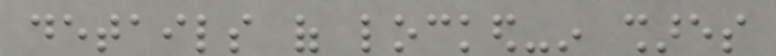details of locked-in shares
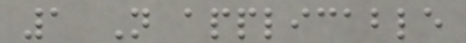1 Not applicable
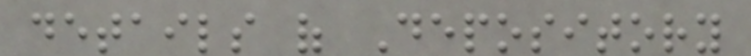details of Depository
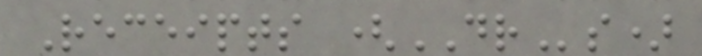Receipts (DRs)
